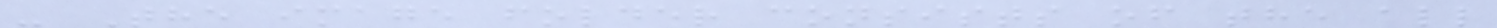- The image folder consists of the all
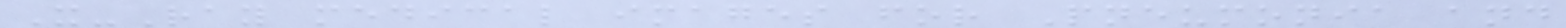X-Ray medical images for Pneumonia and
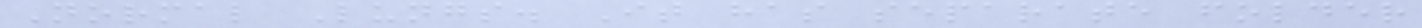Normal Lungs. It has separate folder
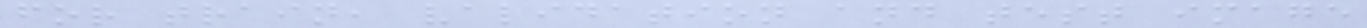for train, validation and test image
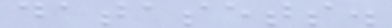datasets.
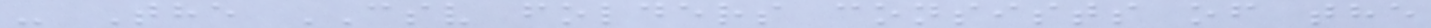- The CSV folders consists of the
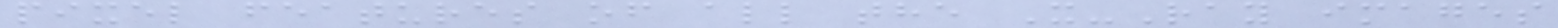pixel features of all the X-Ray images
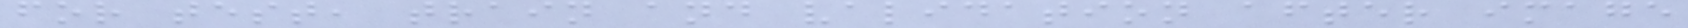for test, train and validation after image
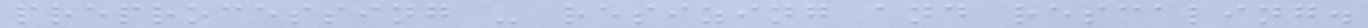preprocessing - resizing and rescaling.
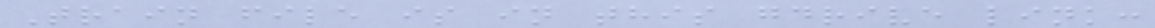Train file is in this gdrive link:
